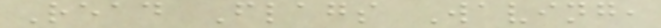Read Flags Waving,
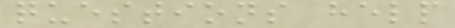questions help
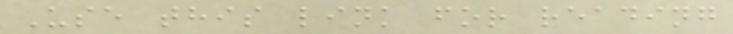Use this link for reading
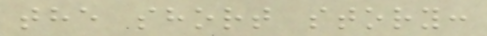the short story:
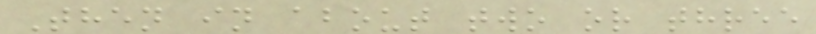Then in about two or three
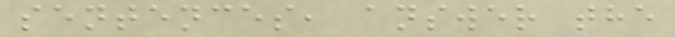sentences, answer the
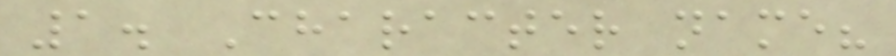1. Character name?
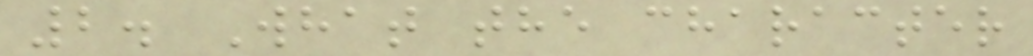2. What the character
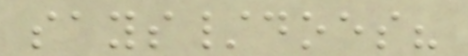says/does?
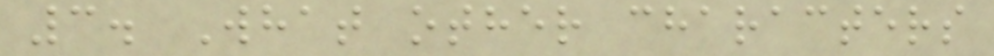3. What other characters
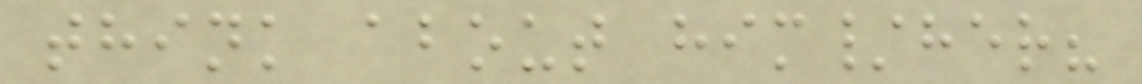think about him/her?
